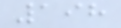198
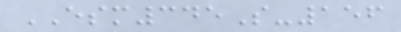ESM345S-156
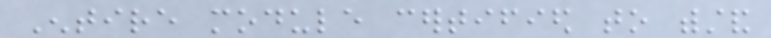Entire module certified to withstand
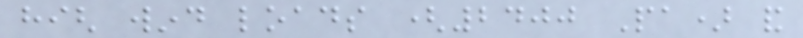high wind loads (2400 Pa) and
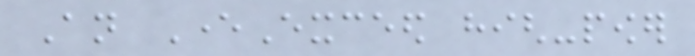An EverExceed high-power
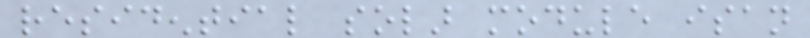residential solar module isan
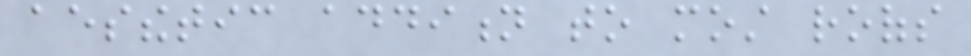aesthetic addition to most roofs
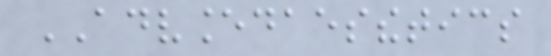ADVANCEDAESTHETICS
